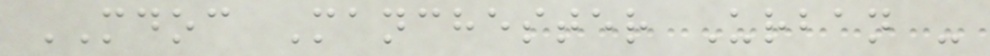MDOC Manchester Urban -
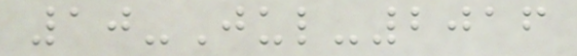10-Jul-2016
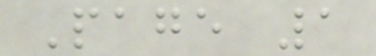Page 1
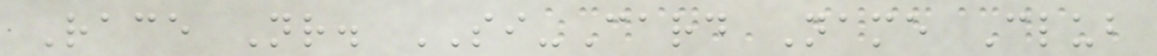Race Nr. SI-Card Name Club
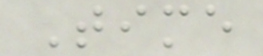Time
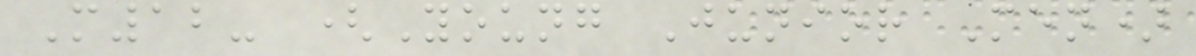M12- (Young Junior Men)
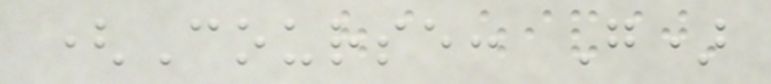(Course: G)
